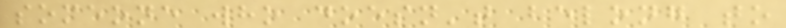someone who doesn't belong to
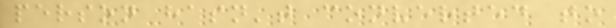person hasn't converted to
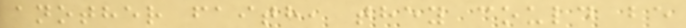another faith, they could be
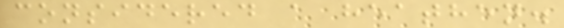considered a heathen.
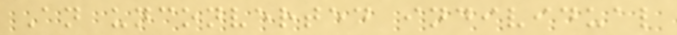An unconverted individual
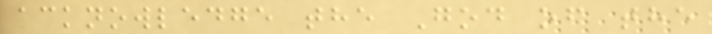acknowledge the God of the
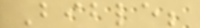Bible;
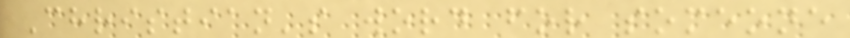Christian's word for someone
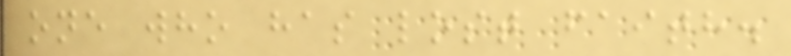one who has lost faith.
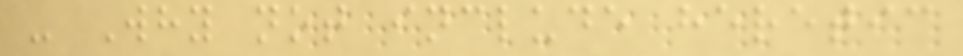- Why not include heretic
